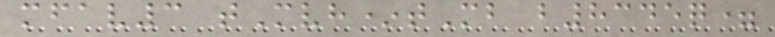mfav3 tMvh*tMb b8345q=
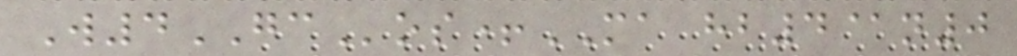W4GCos+MA hb4@n0
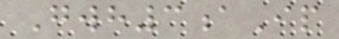Gwh3aIp
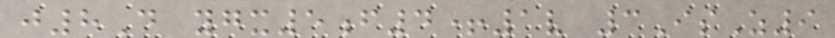j8D ygx5f4+1v 3IsZ9
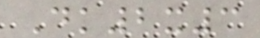Dk2x3
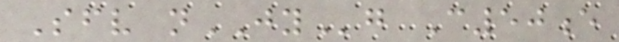Sfv nJYg C50e
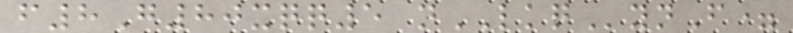f8G80xqq5 nLKQynF=
